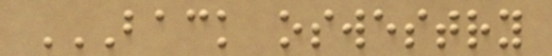BACK OSWESTRY
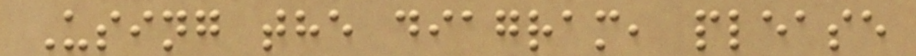Using the diagram, please
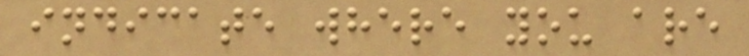indicate where you are
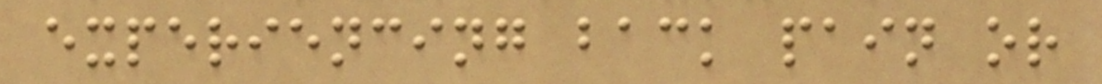experiencing back pain or
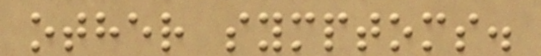other symptoms.
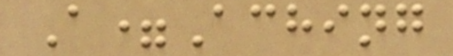A=Aching
